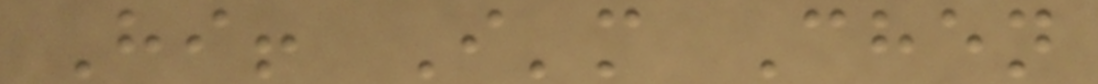Hi! I'm Chen
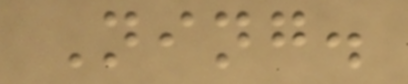Ning.
